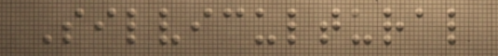Silvicultural
